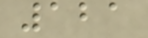121
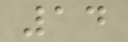14
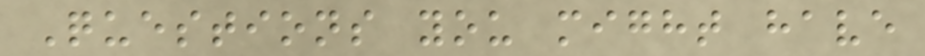Questions you might have
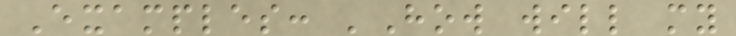Examples: 'How will my
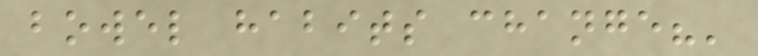bowel habits change?'
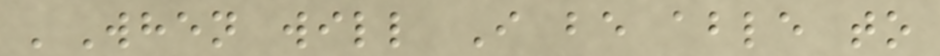'When will I be able to
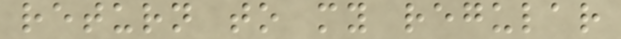return to my regular
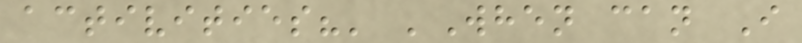activities?' 'When can I
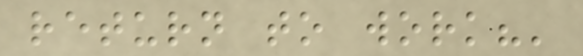return to work?'
